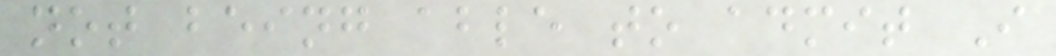not being able to admit I
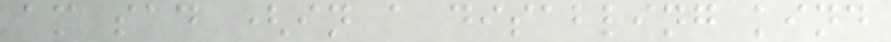am sad (in a disabling kind
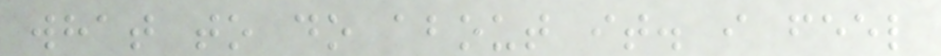what to do about it. i feel
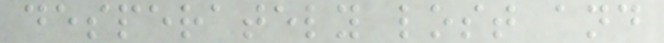desperately lost and
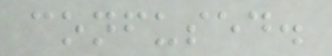confused.
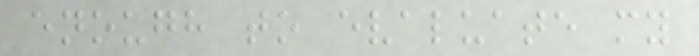enough to evaluate my
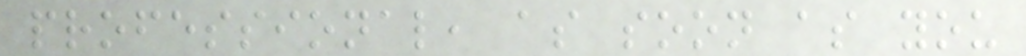professional, as soon as you
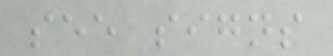see signs
